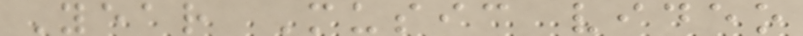Year Music video
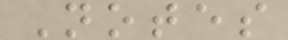Notes
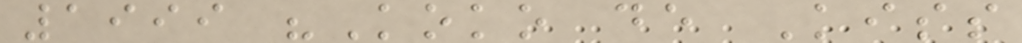1999 "Koko de Kiss
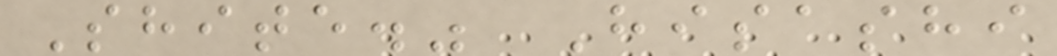Shite." Hisashi
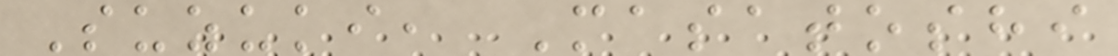Suzuki, Masatoshi
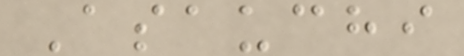Asauchi
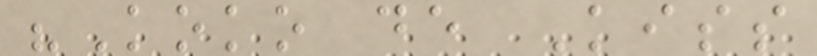"Koko de Kiss
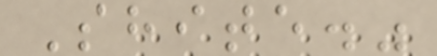Shite."
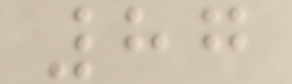87
